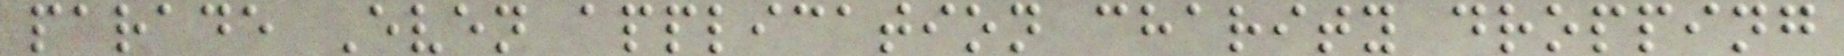parade Even application charity dropping
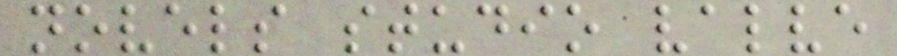novels studio valve
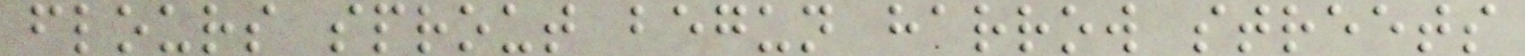flours sprout begun harrow streets
